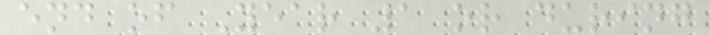end of Year 1 or during
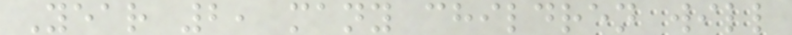Year 2, many children will
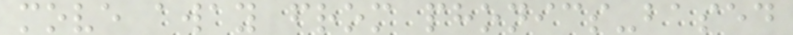move away from phonics-based
